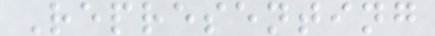Representing
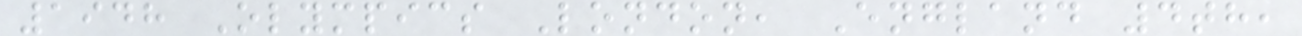1948 Olympics London, England 4th,
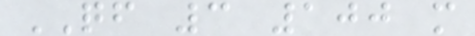QF 3 100 m
